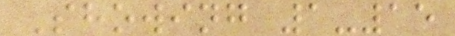Showing 1-15
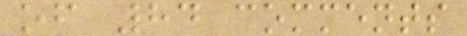of 84 comments
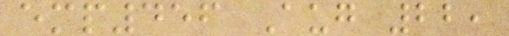emp456 Aug 22,
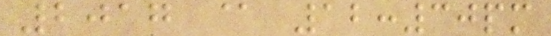2017 @ 12:30pm
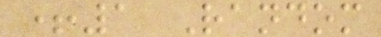+1 Random
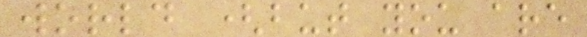world (but you are
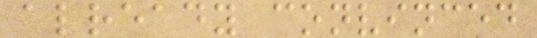already convinced
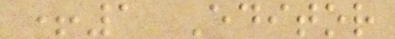+1 Editor
